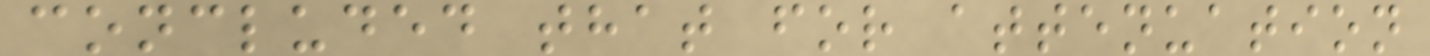concluded that for attenuation
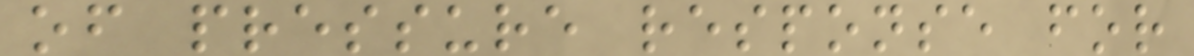of pressure response for
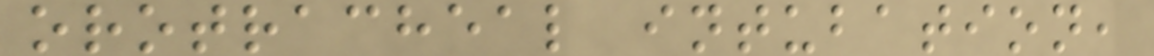orotracheal intubation,
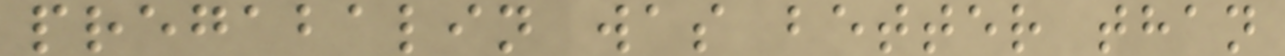pregabalin was better than
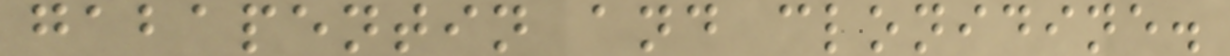gabapentin and clonidine.
